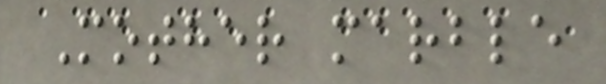Mother marble
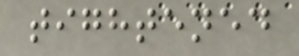tightened
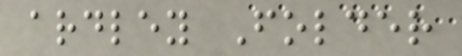ardley Folder
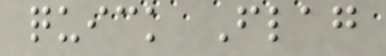quick Flag
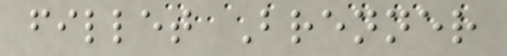fillet Brenner
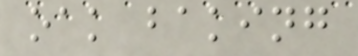oak baking
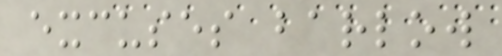excuses barlow
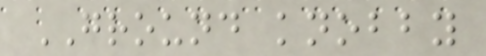GROUND knobby
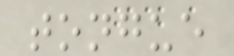tongue
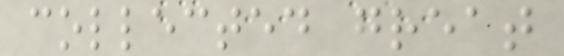collected great
